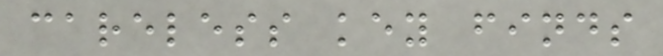careless key finds
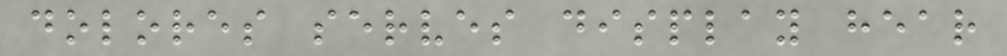dolores serves display hear
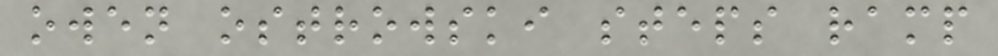owen ostrowski steps ramp
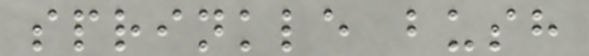sprinkle bush
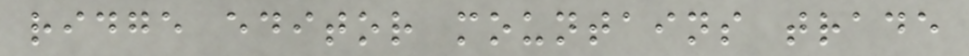ridge editor mountains trade
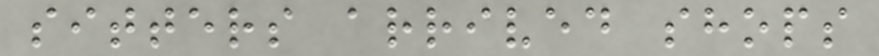sitters arrived shops
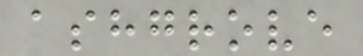ashgrove
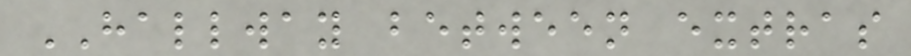HALLWAY between extras
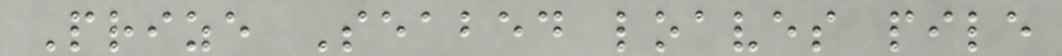Prize Seabed loaves pile
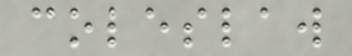coleslaw
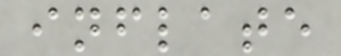inflate
